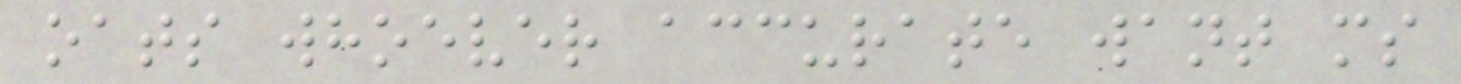oats whoever accurate want ms
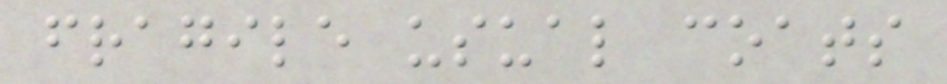fragile usual coats
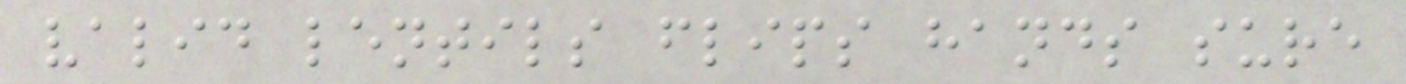valid lentils flips hands sure
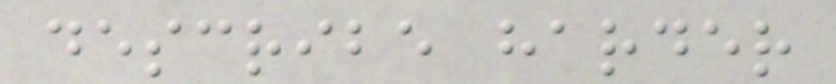describe harder
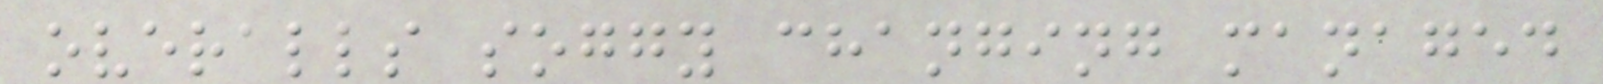overalls soggy changing managed
